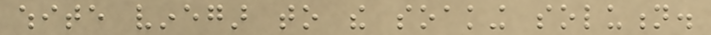white vinegar to the soaking solution.
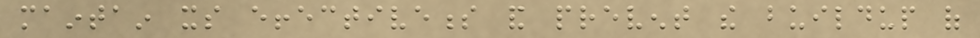maintain its effectiveness and prevent the buildup of
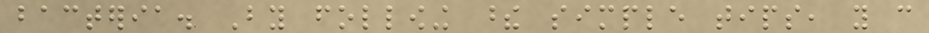bacteria. By following these simple tips, you can
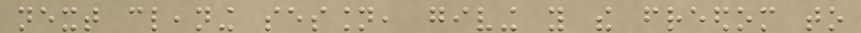next cleaning session, giving you the freedom to
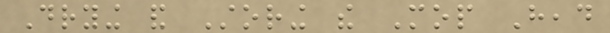Drying and Storing the Mop Head
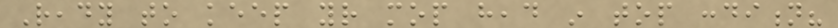Ready to keep your mop head in top condition?
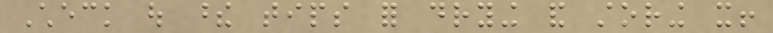Check out these tips for drying and storing it!
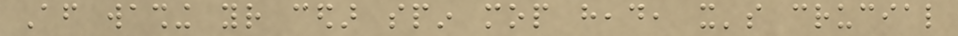After washing your cedar spin mop head, it's crucial
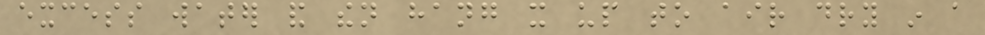excess water and then hang it up to air dry in a
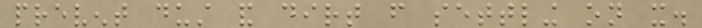prevent dust and dirt from settling on it.
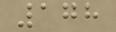178
